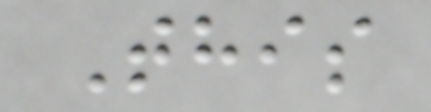This
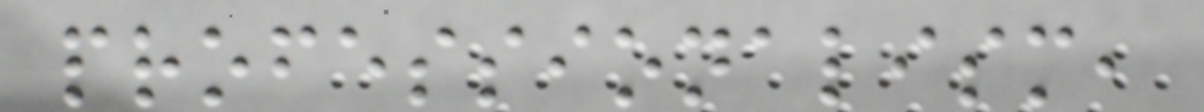professionalism,
